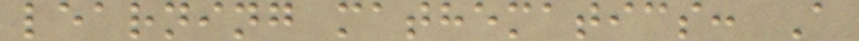learning mathematics: A
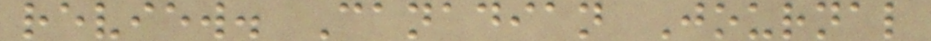review. Canadian Journal
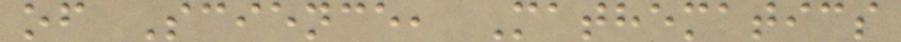of Science, Mathematics
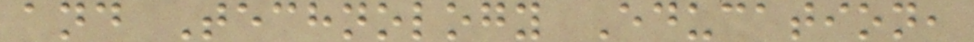and Technology Education,
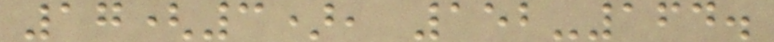17(3), 152-164.
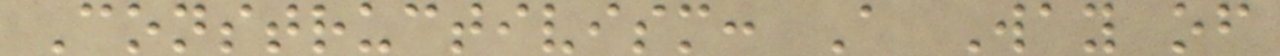Constructivism: A Way of
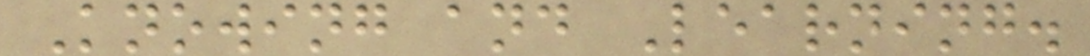Knowing and Learning.
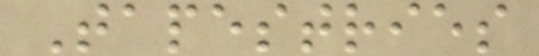Tapestries
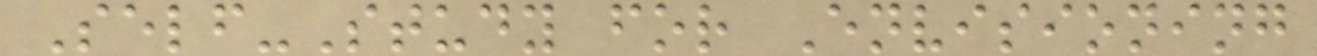Self-Study for Envisioning
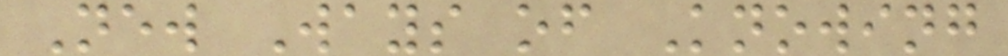New Ways of Knowing
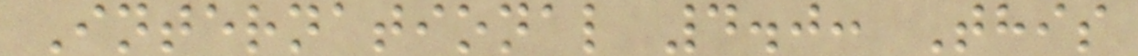International 4.0: This
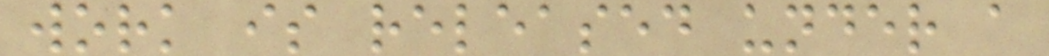work is released under a
